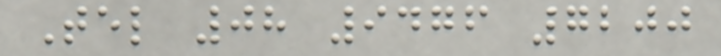Tel 08 9476 7200
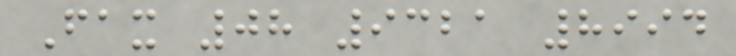Fax 08 9321 8994
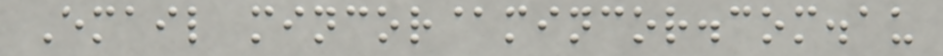Email mincor@mincor.com.au
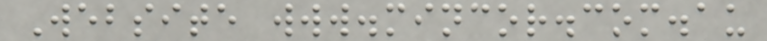Website www.mincor.com.au
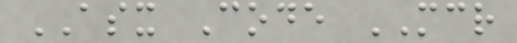ASX Code MCR
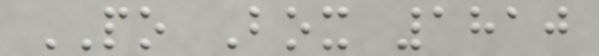PO Box 1810
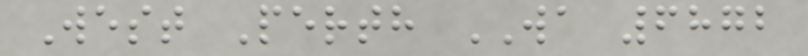West Perth WA 6872
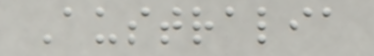Australia
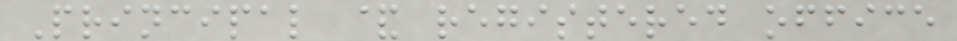Principal & registered office
